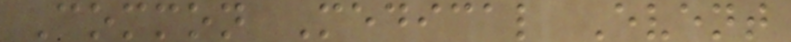Common Medical Event
